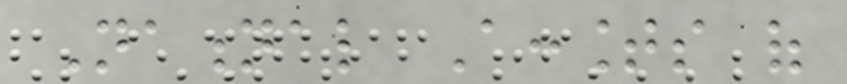National Accounts of
